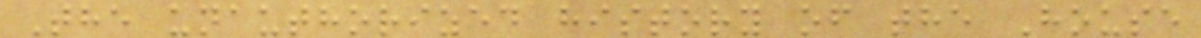The unauthorized history of the House
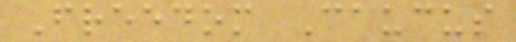Freedom Caucus
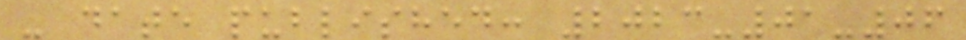- date published: 2023-01-06
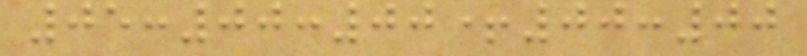05:00:00+00:00
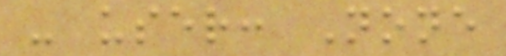- user: None
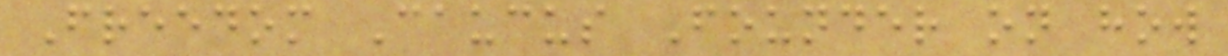Freedom Caucus Founder on how
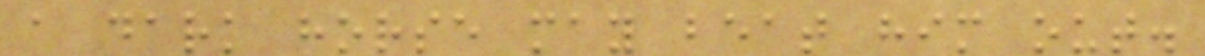a dark horse may beat him out.
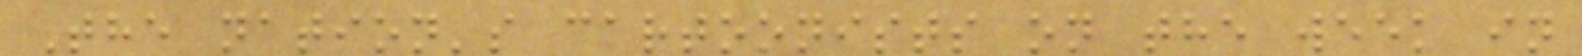The nation's cartoonists on the week in
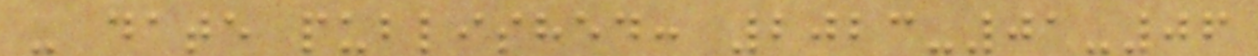- date published: 2023-01-06
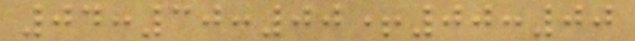04:30:00+00:00
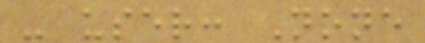- user: None
